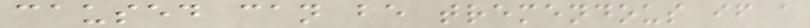caused can be tremendous if a
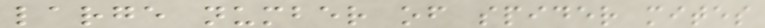large number of spider mites
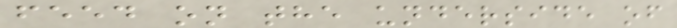feed on the underside of
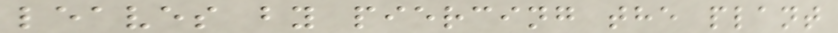leaves by piercing the plant
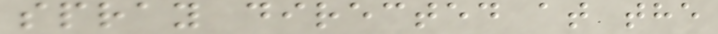spray directed at the
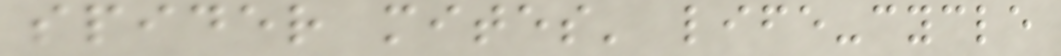spider mites' life-cycle
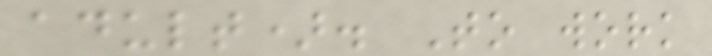adult). To work
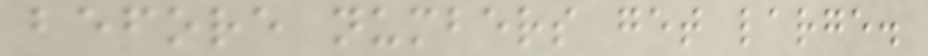before numbers get large.
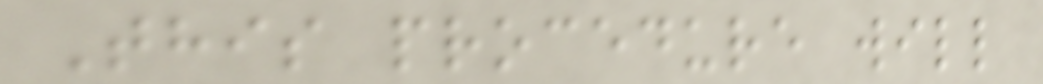This procedure will
